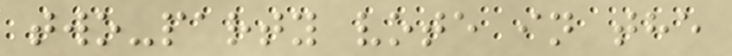two-party vote in the
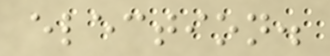election.
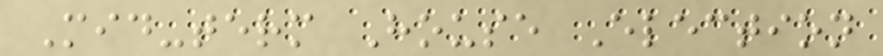Mid-term House Election
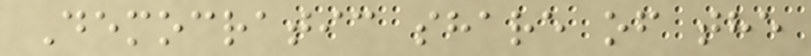Democratic share of the
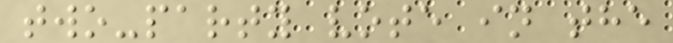two-party vote in the
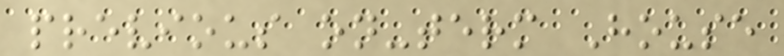previous on-term House
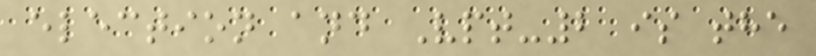election and Vpt-2 is the
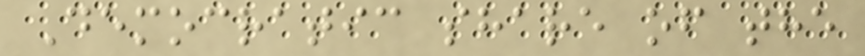Democratic share of the
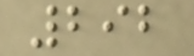292
